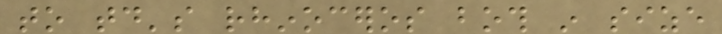to today's rhinoceros both in size
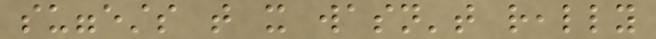suggests that it wasn't really
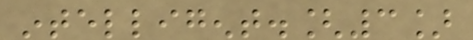intelligent.[3]
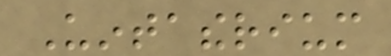Uintatherium
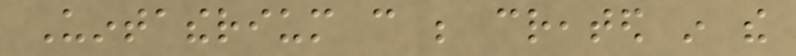Uintatherium can be created in the
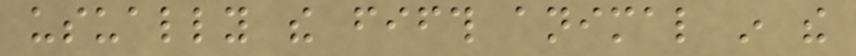usually the fifth animal in the
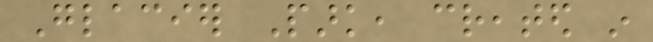Glacier Park, created in
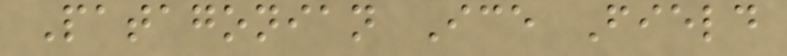Patagonian Ice Field
